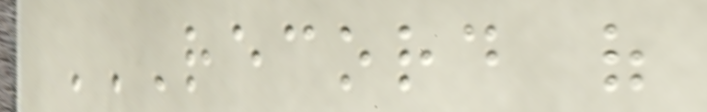RECORD OF
